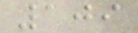109
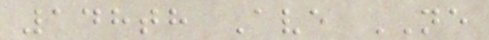148th Ave NE
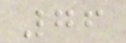76
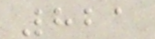821
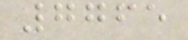7765
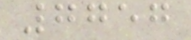7757
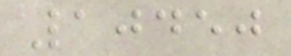10450
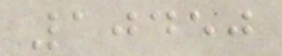10450
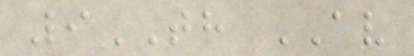9TH AV
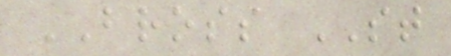BROSS ST
